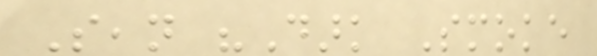Sean "Dark Smoke
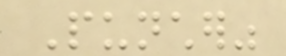Puncher"
